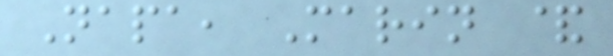Napa, Marin &
